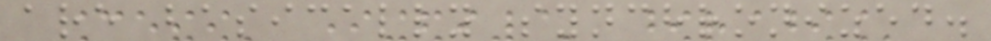are basically synchronized.
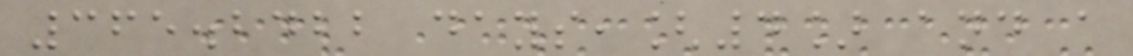365.2422 days,[4] and a
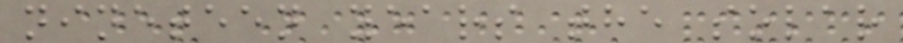nineteen years the solar
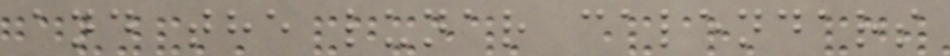and the lunar calendars
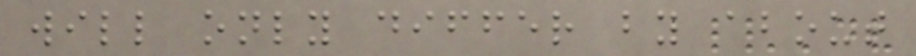will only differ by about
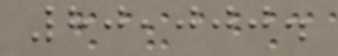80,000.
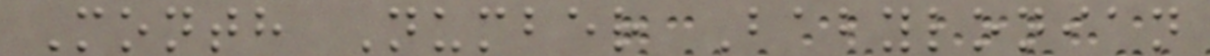Month Number Babylonian
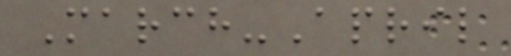March-April
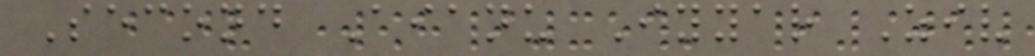Second Aianu Iyyar Ziv
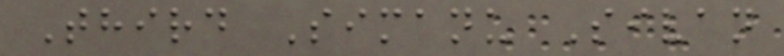Third Simanu Sivan
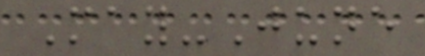May-June
